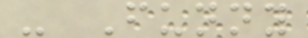- Funny
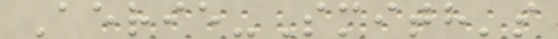Aerie-Smith's
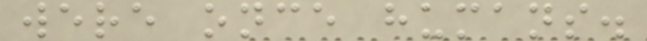were once humans.
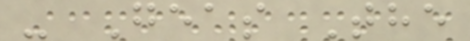- Geas The
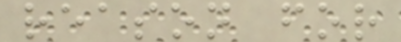reason for
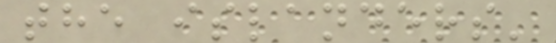the islanders'
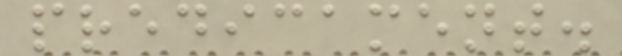predicament.
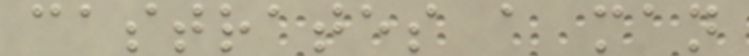castrates a man
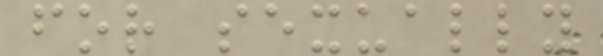for sexually
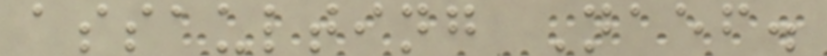assaulting Naef.
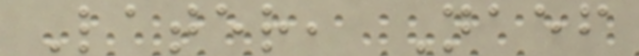Later, Naef
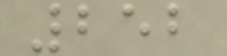252
